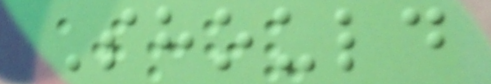Should
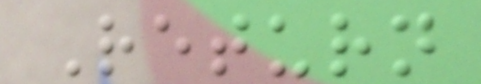Return
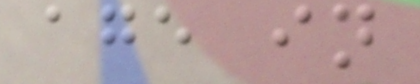age in
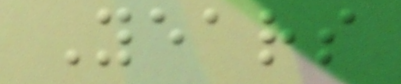Years
